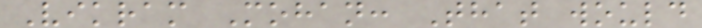Vikram Mohan: That would
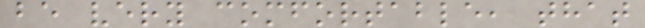be very comfortable, that
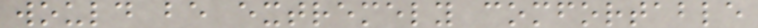would be extremely comfortable
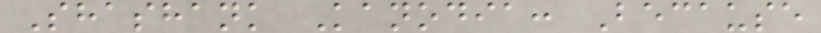Shashank Kanodia: Because
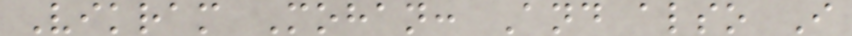Vikram Mohan: And also I
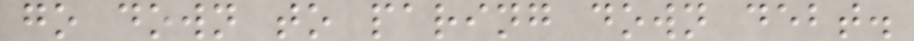go down to paring down debt.
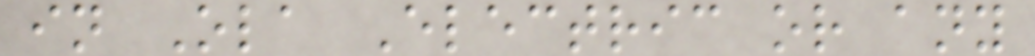in Ola Electric or any
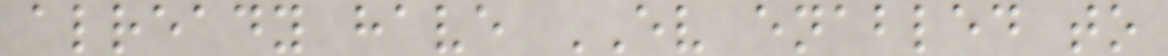already have EV enabled to
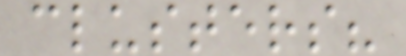clusters?
